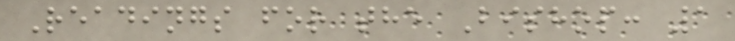Readings for the Bishop: 1
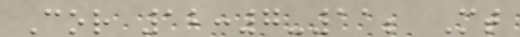Cor 12:7-11; Mt
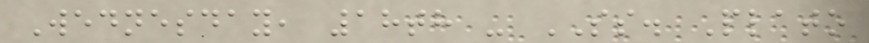Wednesday, 18th - SS. Plato
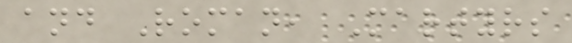and Roman, Martyrs
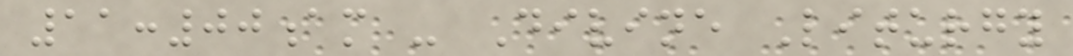11:00am - Divine Liturgy
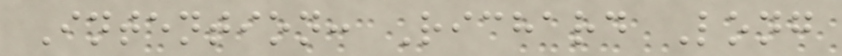Intention: Richard Long
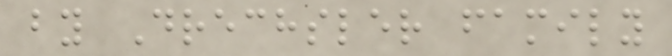by Drechsler family
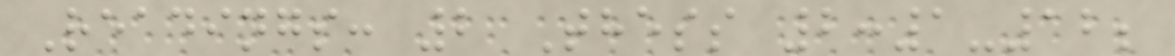Readings: 2 Thess 2:1-12;
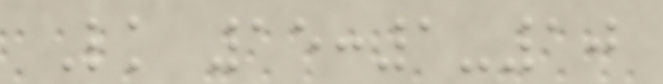Lk 15:1-10
